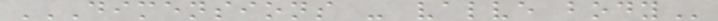DIMENSIONS - VALVE BODY
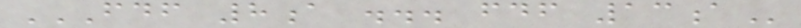FDF 8A ... FDF 13A
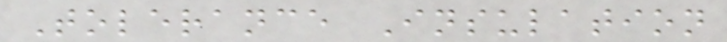Tolerance Insulation
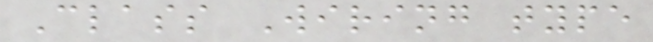Class Wiring type
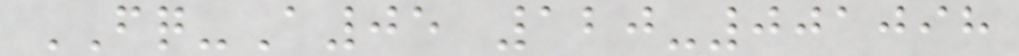FQ-A05 120-001098
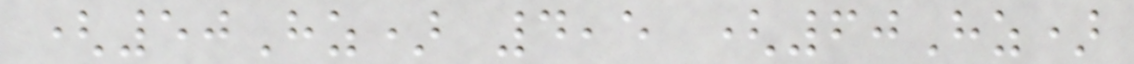(50Hz) 4,5 (60Hz)
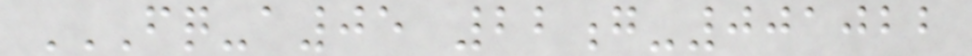FQ-A05 22G-001022
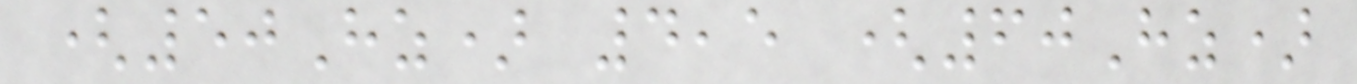(50Hz) 4,5 (60Hz)
